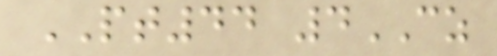PT44 4CZ
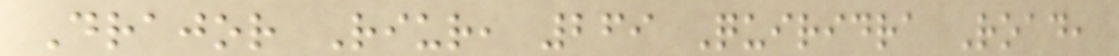Drajor Riur, 269 Quiridra Road,
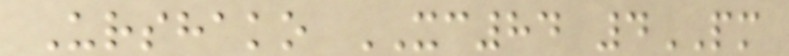Urshako XC84 4PM
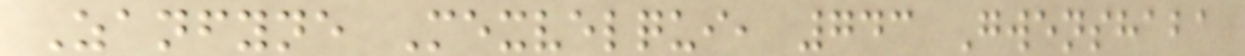Zanfyne Mexvelqui, 743 Gwenshaba
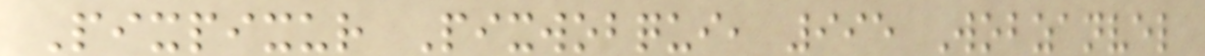Pixpixur Pixwobqui, 995 Wobzanvel
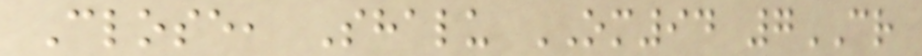Close, Shalu OM94 7CR
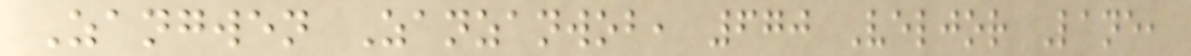Zangwen Zanzanwob, 670 Veljor Lane,
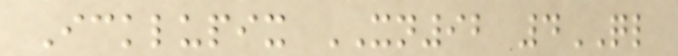Icklupix XN92 4QL
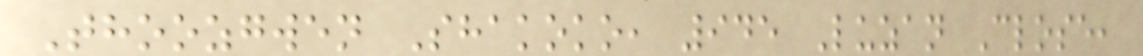Thoozgwen Shakoko, 945 Luzan Close,
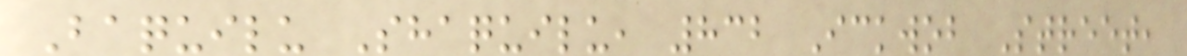Baquilu Shaquilu, 832 Ickwob Street,
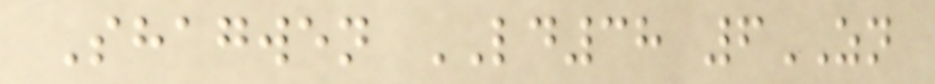Shagwen LD38 6ZN
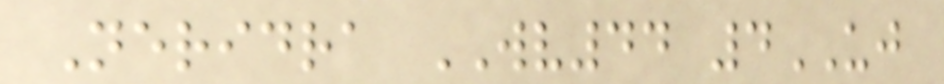Neridra WV44 4UJ
